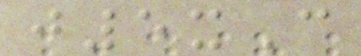j5xC
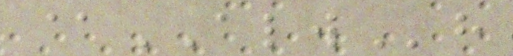@ALWh
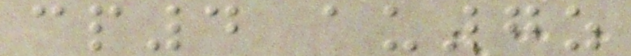cp4 au7z
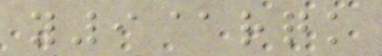y9@rqk
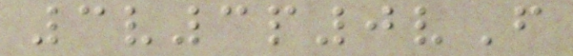3v3p0vF
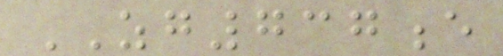ZG737e
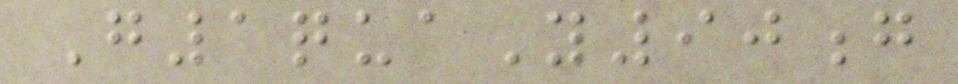G1quaY90g
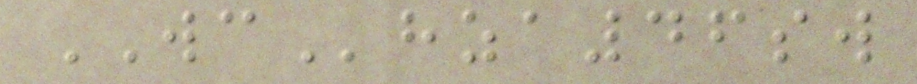WChza46sw
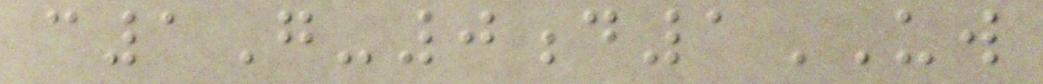c1G-0d1UW
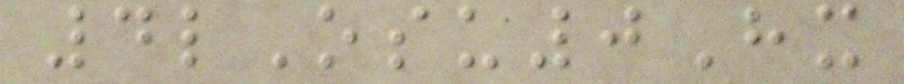4lOsu0Hx
